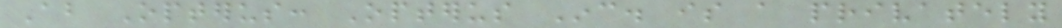About Opterus: Opterus Inc. is a privately
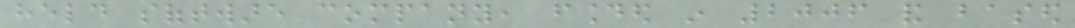held software company, founded in 2006 and based
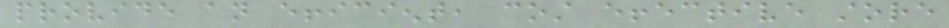provide an efficient, cost effective store
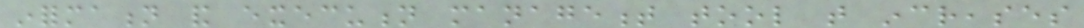information and execution management tool that increases
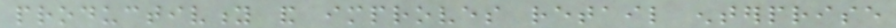productivity and improves retail enterprise
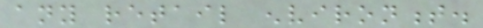any retail environment.
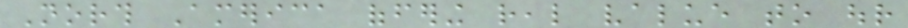North America offering real value to our
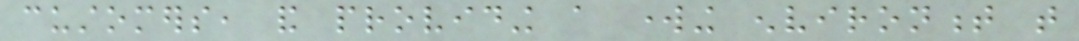customers, and providing a working environment that
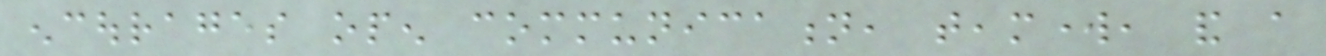encourages open communication, teamwork, and a
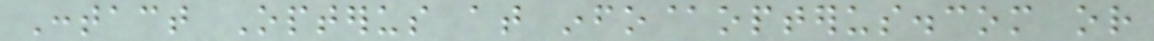Contact Opterus at info@opterus.com or
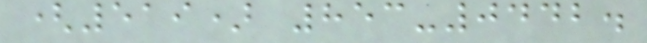(519) 853-0442.
